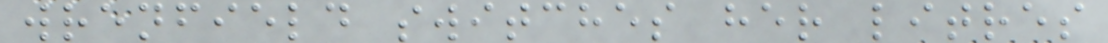wrenfield switches her litres
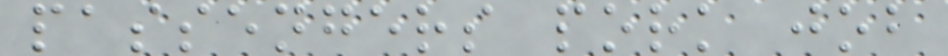passengers pork job
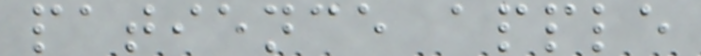patience apple
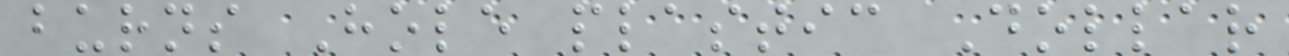burns Hole plastic Dollar
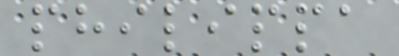philippa
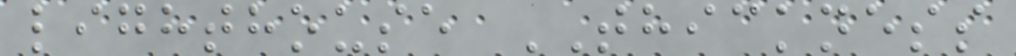lighthouse THICKNESS
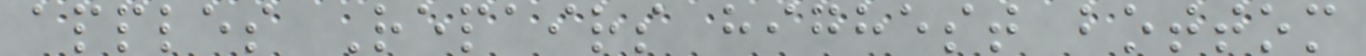apples Repairs highest bottom
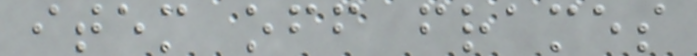item off frames
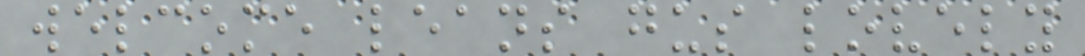welcome leans gus lovely
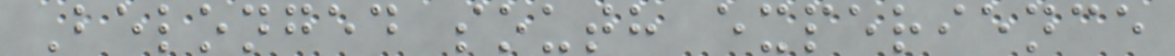Belonged south experience
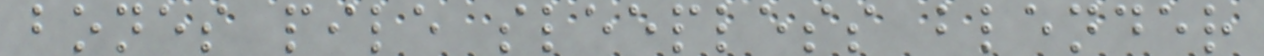bones pile sleepless blender
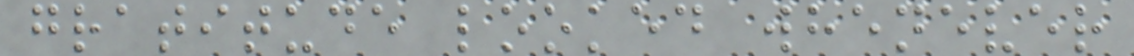gratitude looked whenever
